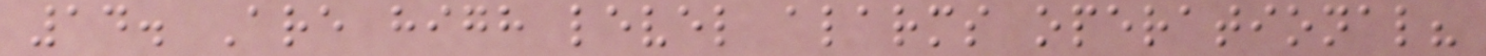14. Are high level alarms operational?
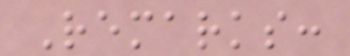Remarks:
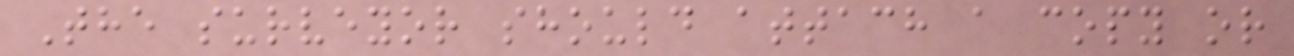The surveyor should attach a copy or
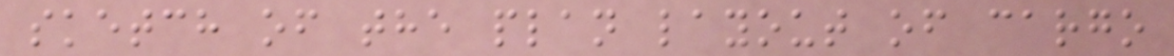sketch of the plan layout of cargo
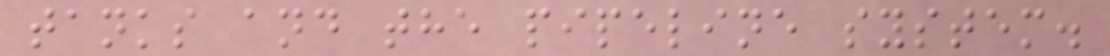tanks and the pipeline system.
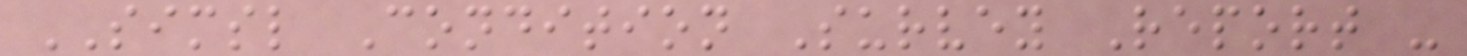SIMSL Condition Survey Report -
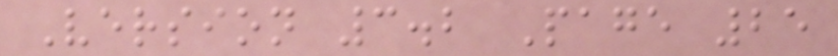Version 3.2 Page 25
